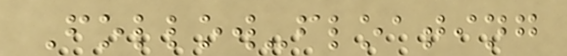Follow-floating
